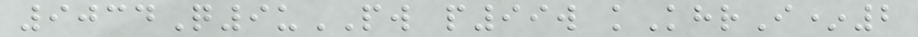9034Q9uPW p99w kKhrI*2
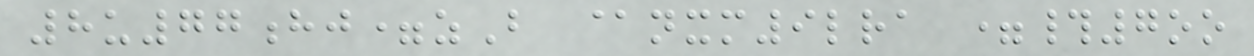8u77hj=zB @nxm9lra =#7oo
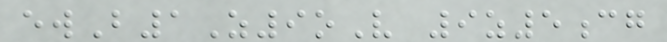ewB1Z9oV 9z5cg
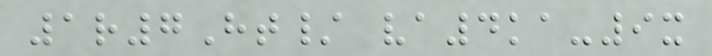1r7Ht/ va4ka-9x
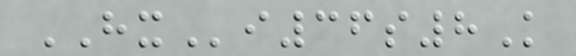HXi36s8K
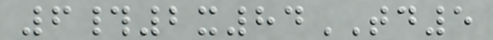6#2x84TD5
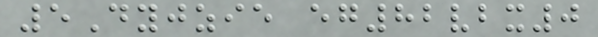5Dyjzie eg82vbx0
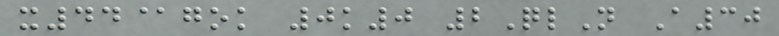x44@gok 0k0 2QlN A30
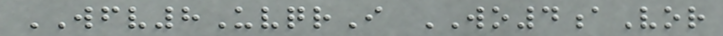WFV8UvqrI WO4aVor
